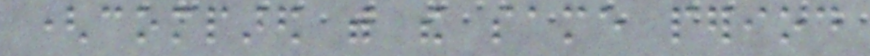(compared with the same period
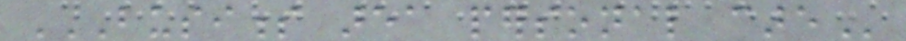BUSINESS AREA PERSONAL CARE
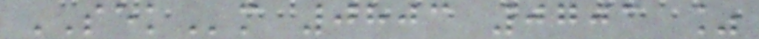SEKm 0803 0703 %
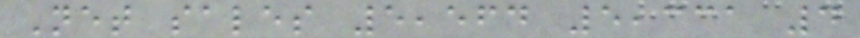Net sales 5,564 5,331 4
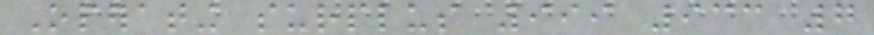Operating surplus 999 933 7
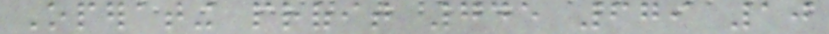Operating profit 745 679 10
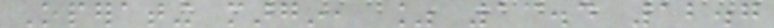Operating margin, % 13.4 12.7
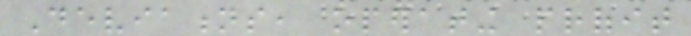Deviations, operating profit
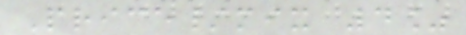Price/mix 4%
